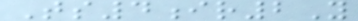Ts4ir2Y
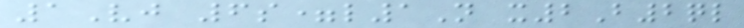1Vj 6s=l1N x2B2ql
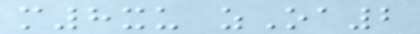m8xu zOa2
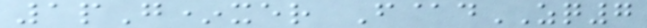1pG*xer F@dZQ7
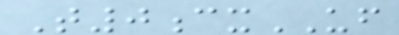T0cxUF
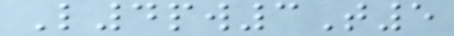L4pw3T5
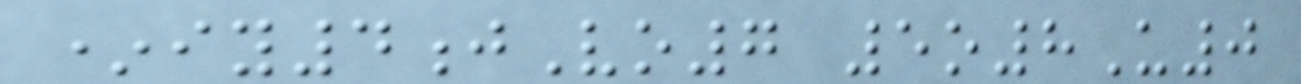*iy4jVo7 5o8U0
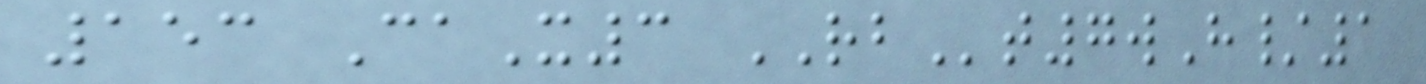153 CaX3 RBt7wH/1
